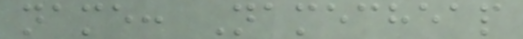name: Namecheap
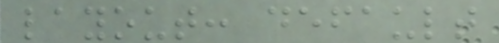layout: default
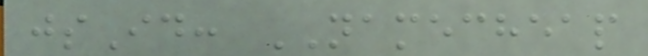jsId: NAMECHEAP
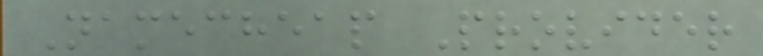Namecheap Provider
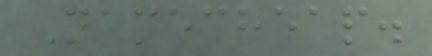Namecheap.
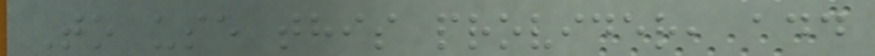To use this provider, add
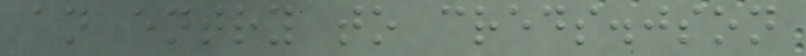an entry to creds.json
